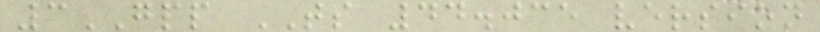3GPP TS 44.035 version
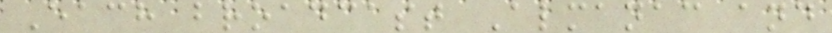Each broadcast Almanac and
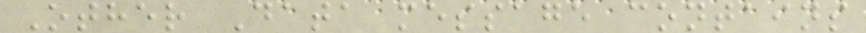Other Data message contains
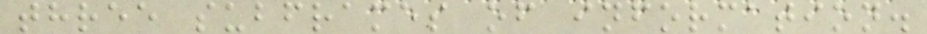three subframes of information.
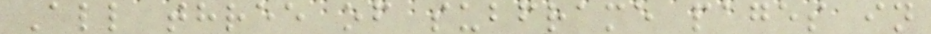All three of subframe pages in
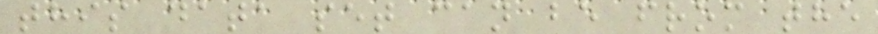this data set can be from the
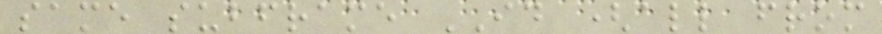same subframe ID (all from
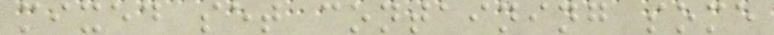mixed set containing some
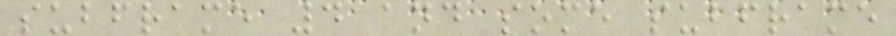subframe 4 and some subframe
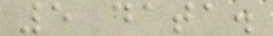5 data.
